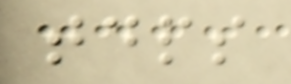tdps
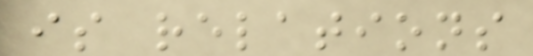is relations
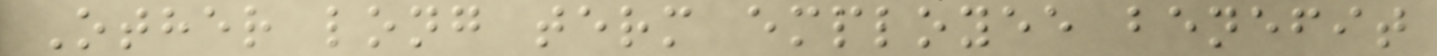Other long term employee benefit
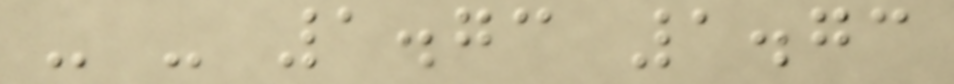- - 1.73 1.73
